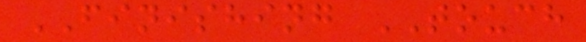FINISHING TOUCH
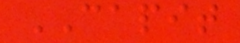CAPIT
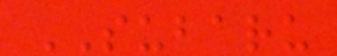SUBARU
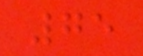75
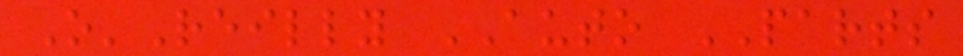O'Reilly AUTO PARTS
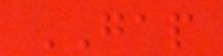GAP
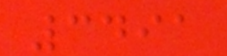3491
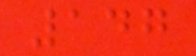147
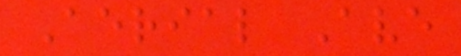Aerial Ave
